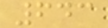643
